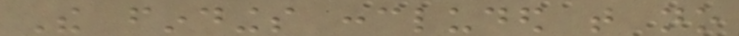The findings concluded that no
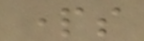parts
